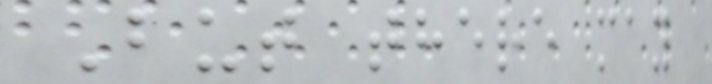But there may
